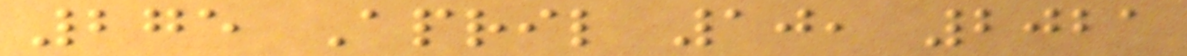275 April 10, 2021
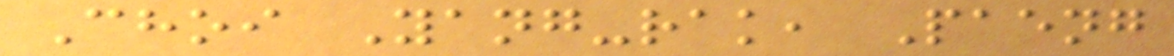Choi Yang-rak, Paeng
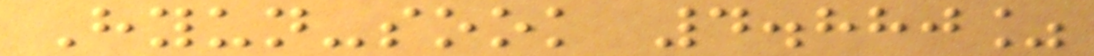Hyun-sook 4.880%
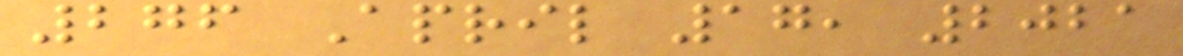276 April 17, 2021
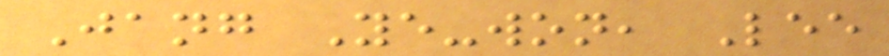Jang Ye-won, Lee
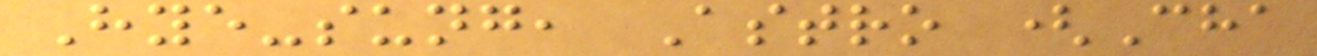Hye-sung, Astro (Cha
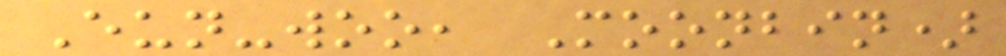Eun-woo, Moonbin)
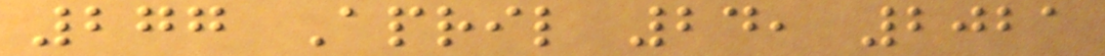277 April 24, 2021
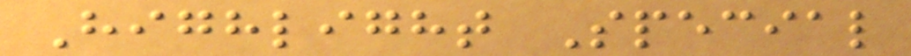Highlight Special
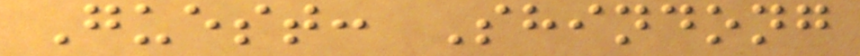Guest: Shindong
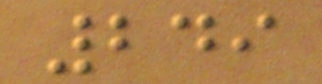249
